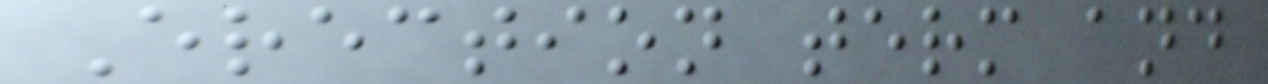Erection term and
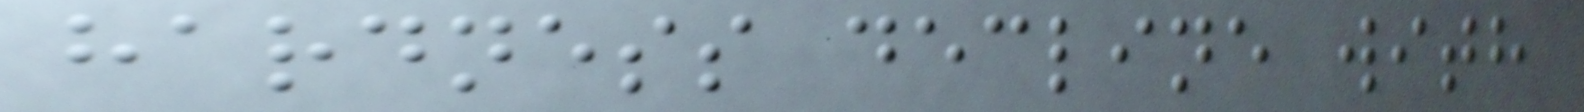hardness decline with
